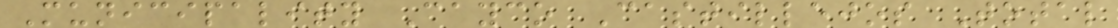Municipality Cayco Castillejos Total
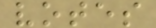votes
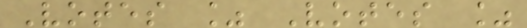Votes % Votes %
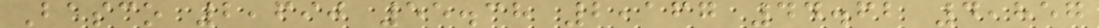Basco 2,690 55.38 2,167 44.62 4,857
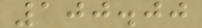100.00
